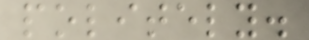politely.
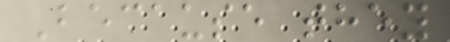Because they
